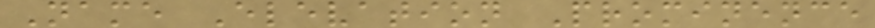Name Elevation Prominence
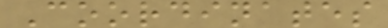Coordinates
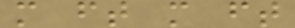m ft m ft
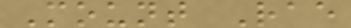Mount Rae
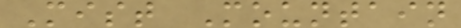Mist Mountain
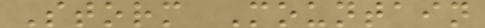Storm Mountain
